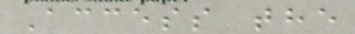Access the
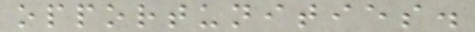opportunities.
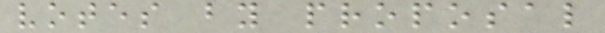votes by proposal
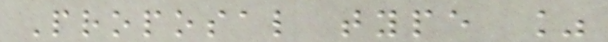Proposal type %
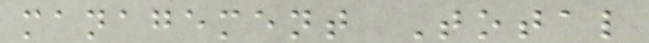management Total
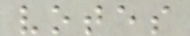votes
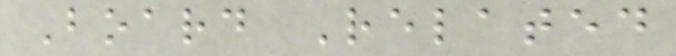Board Related
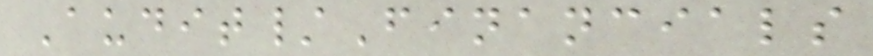Audit/Financials
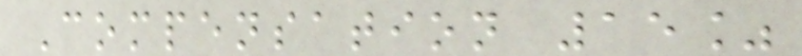Compensation 15%
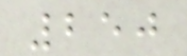250
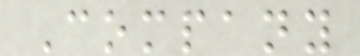Company
